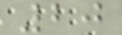20
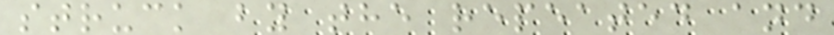struck by the repeated and
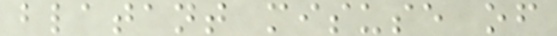blatant misuse of
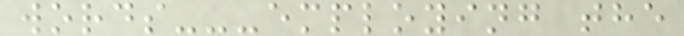words---employing the
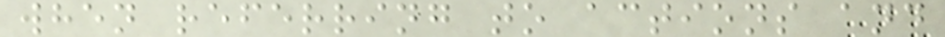when referring to actions and
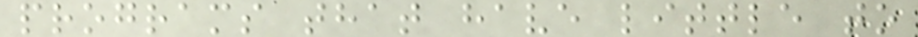programs that have little to
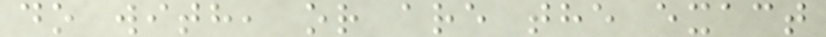do with, or are the exact
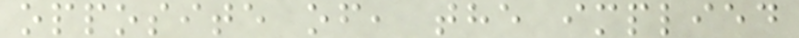opposite of, the implied
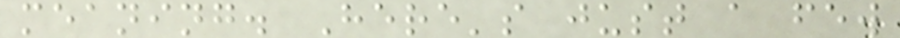meaning. Here's just a few
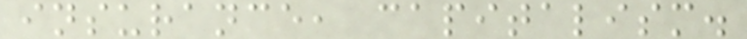insurance, capitalism.
